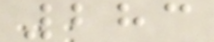283
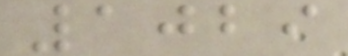1029
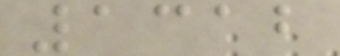1312
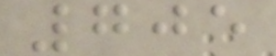705
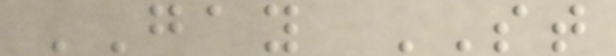GAY ST
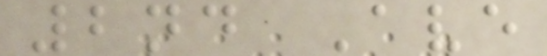2nd Ave
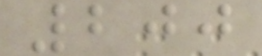200
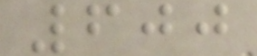600
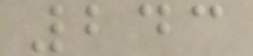243
